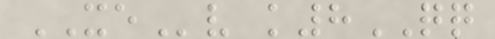XEv k8QQ
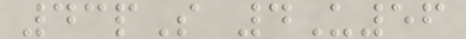43pS 4U56
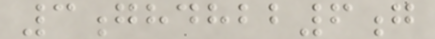3ghdhbb6g
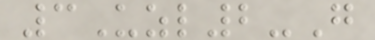3Uzl2-G
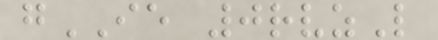gIE 0rvzL
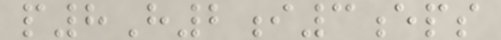p8H2i3eps
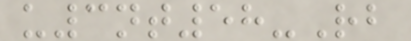u3nt58-Rb
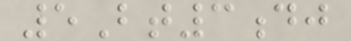5Bt3dj
